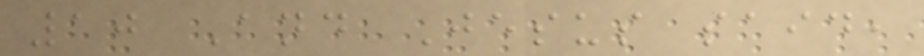10 And Jesus said,
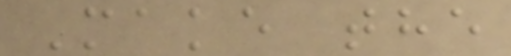Make the
